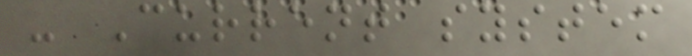- Current system
